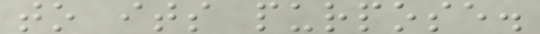to its purpose.
